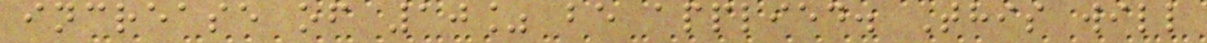increase of 10% be applied. This will
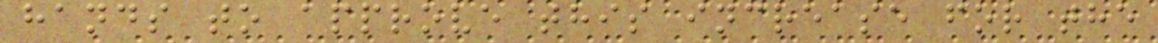hands to approve this increase for the
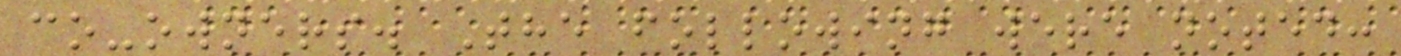co-owners. The following were noted:
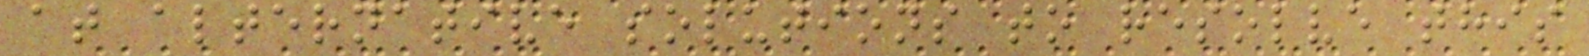at alternative solutions to resolve this
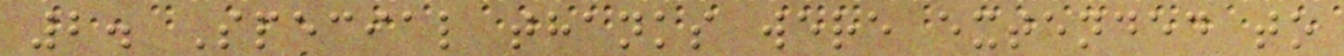2. Special thanks were extended to
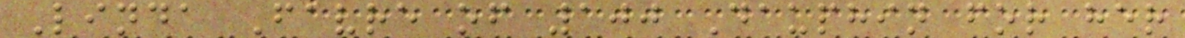Linda Favre of 100 Dauphin for her
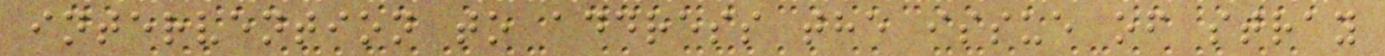intervention to address the issue of stray
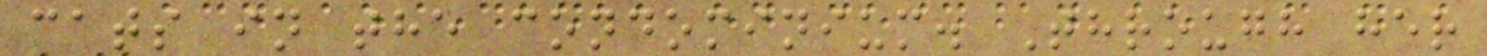cats in the condominium. Through her
